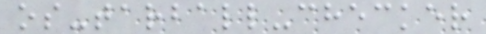os-tarball-checker
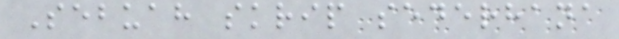Sebuah skrip sederhana
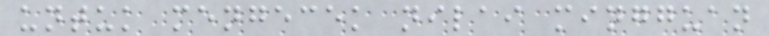untuk mengecek nilai mingguan
